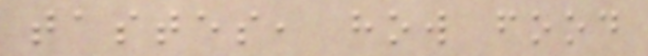tastes, how food
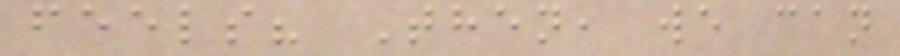feels? Then, we can
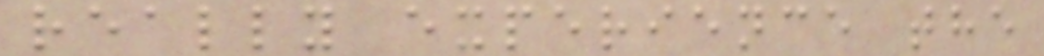really experience the
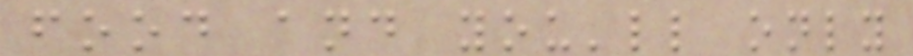food and you'll only
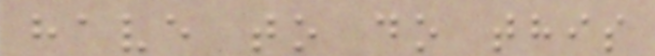have to do this
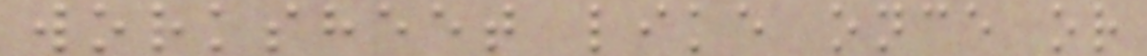worksheet like once or
